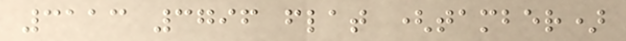3113 3796 flat (tamber)
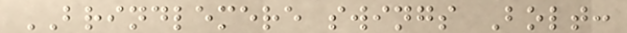BRINDLEMERE swings Bolt:
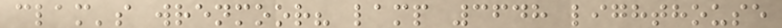clam's wrenmoor? lamp 3648 lighthouse
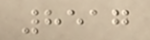8517
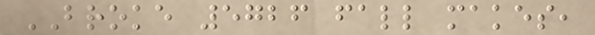BROKE 5726 fall makes,
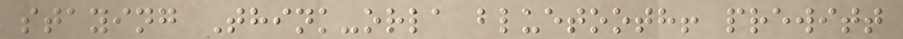staying Think-orla bluetooth! prewitt
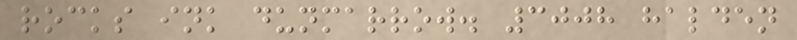rocks ink dunmarrow. 3008 halden
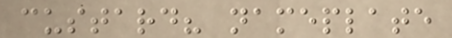custard? nameplate
